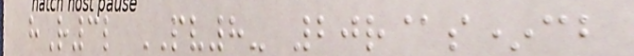hR3l PV8- 20r@s*cb
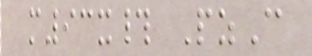m93x# PzC
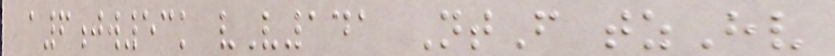a6jw53k vV141 NtF tzHv
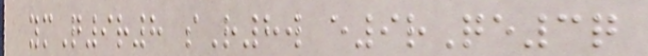ymQ9r8 sR8w e9rQe3q
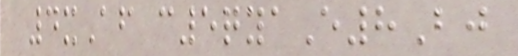4xAf c5qyaE8Bj
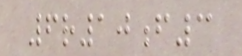6r10f3
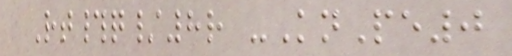Rt#q/8r -KnPe0
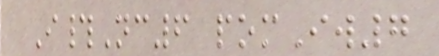I#Nc6 pomIw7
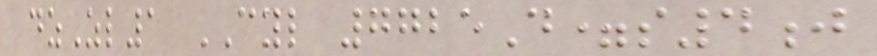dzZl1 CYL 7725D=s4j
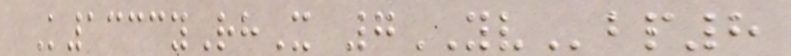K1333yRhX 7YVbp8
